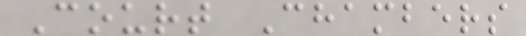Court Chambers
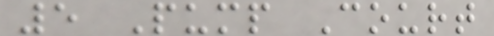5 Pump Court
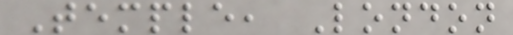Temple, London
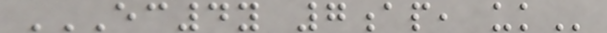EC4Y 7AP, UK
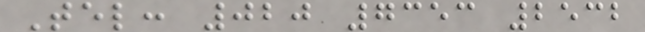Tel: 020 7353 2532
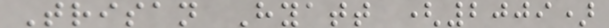Trisan Hyatt (2009)
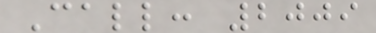Call: 2009
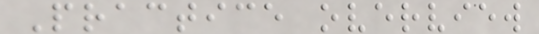Practice overview
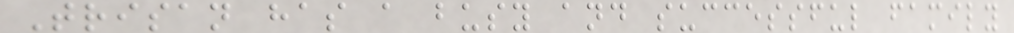Trisan has a busy and successful family
